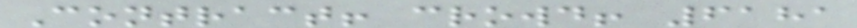Contract! crowd! 6181
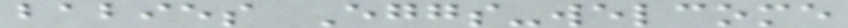babies Eggs-welcome
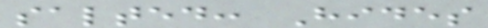salted: Hides
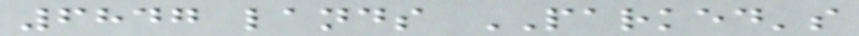6847 lands PARKED's
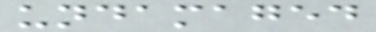undamaged
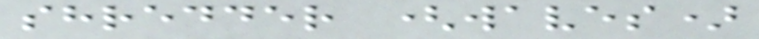shredder (waves)
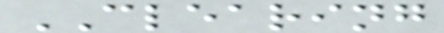CLEARING
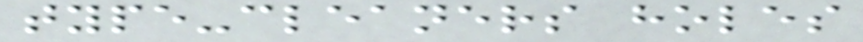type-cleaners holes
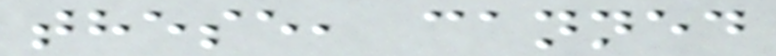these, canned
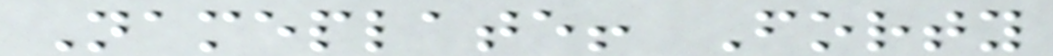Nameplate! Forty
